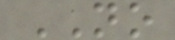NO
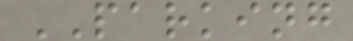PARKING
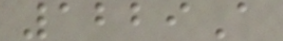1229A
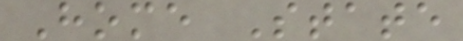Home State
